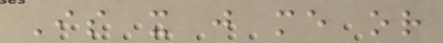Is it just me or
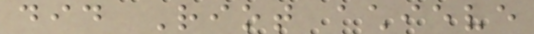did Riot achieve
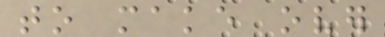to make over
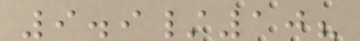9.9/10?
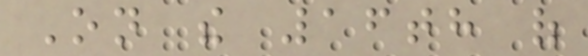On the 16th of
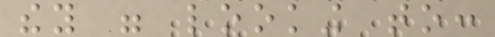they were looking to:
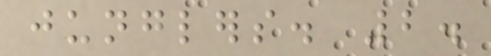junglers. 2.
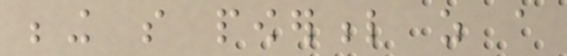being so powerful as a
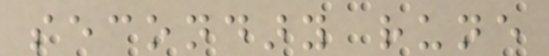secondary rune
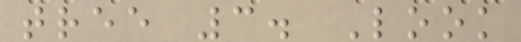tree 3. Look
